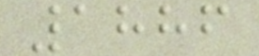1886
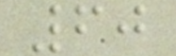60
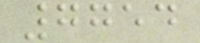7754
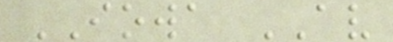IOWA AV
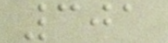301
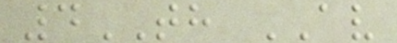4TH AV
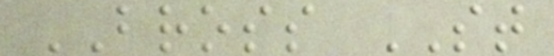BROSS ST
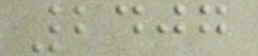2407
